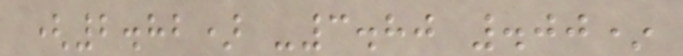(2.82) -3.80 .00*
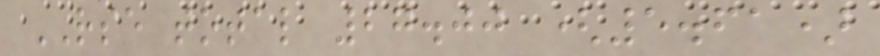RSE total 27.00 (5.61)
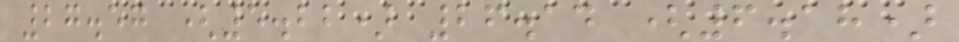27.57 (5.22) 26.14 (6.18)
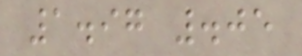1.97 .05
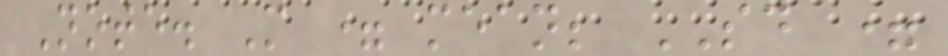Note. M = mean; SD =
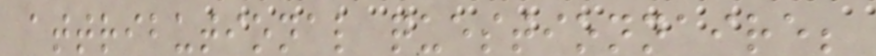attributional questionnaire;
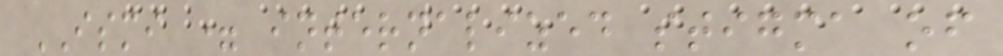ISMI = internalized stigma of
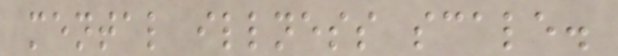mental illness scale.
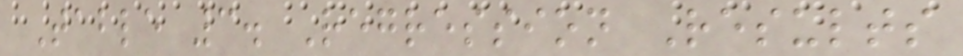Table 3. Regression Results
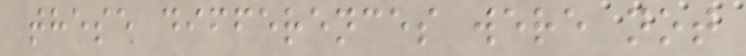these differences were not
